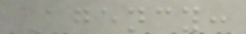Agency:
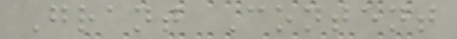Grant Content
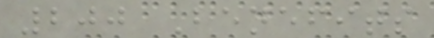200 Benefits
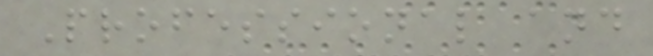Professional and
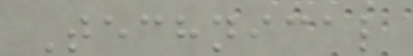Technical
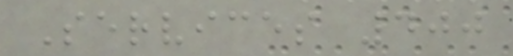Services 400
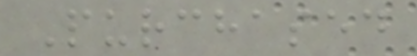Purchased
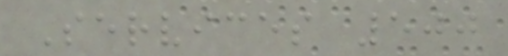Services 500
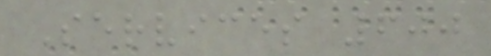Services 600
